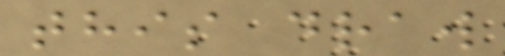this draw
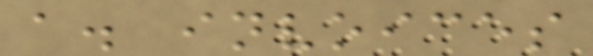a. invoices
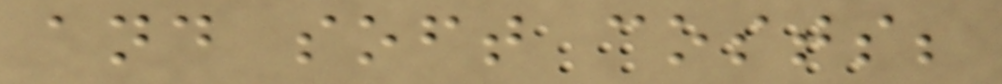and soft costs;
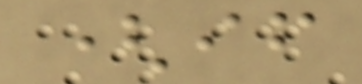(if
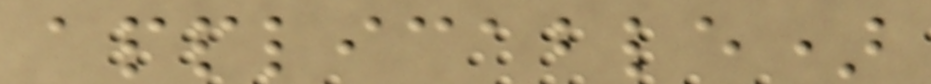applicable)
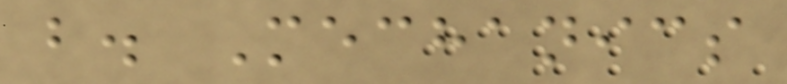b. Mechanics
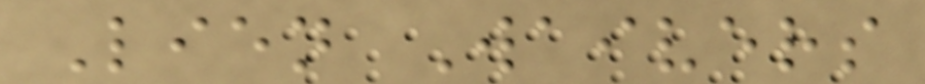Lien Waivers
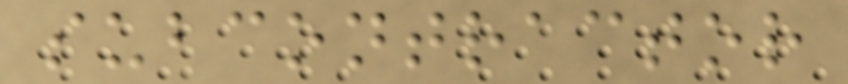subcontractor
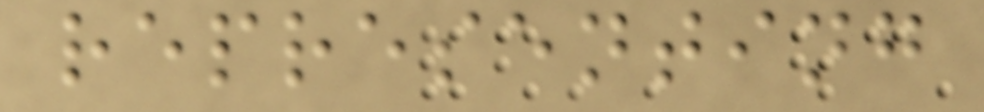representing
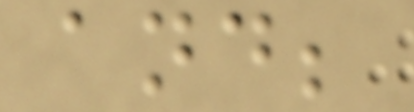and;
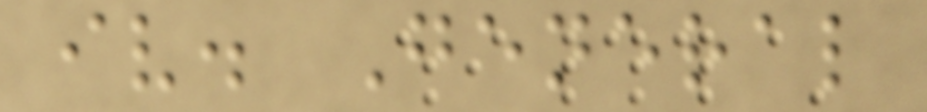iv. General
